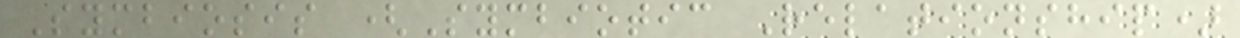Symbiosis (Symbiotic Relationship)
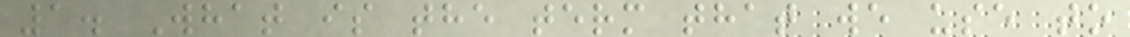1. What is the term that we use to
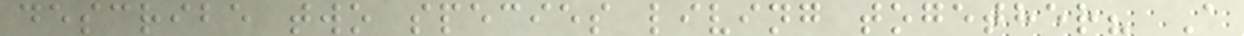describe two species living together? A
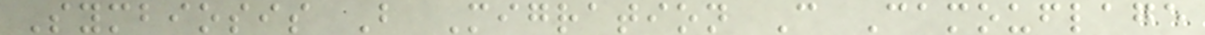Symbiosis B Migration C Camouflage
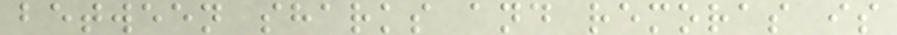between sharks and remoras is
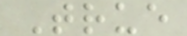True
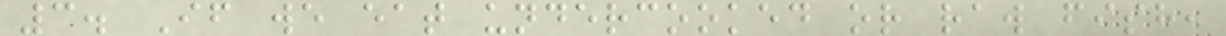3. If we eat undercooked or raw fish,
